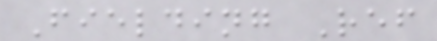Fielding Ref
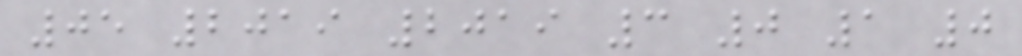05 2019 2019 3 0 1 0
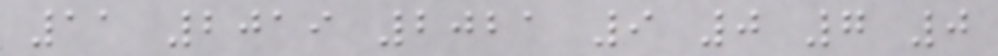11 2019 2021 9 0 7 0
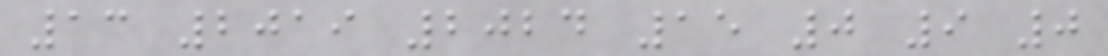13 2019 2024 15 0 9 0
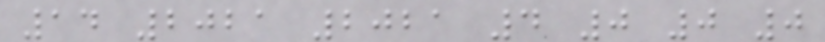14 2021 2021 4 0 0 0
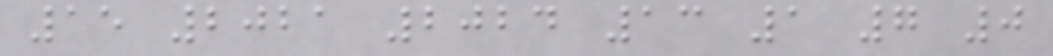15 2021 2024 13 1 7 0
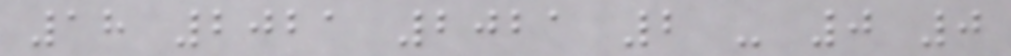18 2021 2021 2 - 0 0
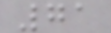71
